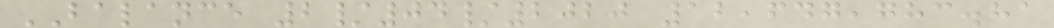BALANCE 2/04/2020 12,647,783.81
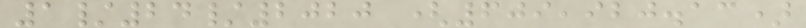1/24/2020 (609,920.13)
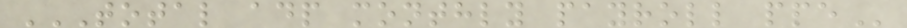TOTAL ADP MONTHLY PAYROLL PPE
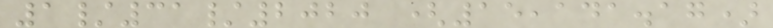1/31/2020 (15,141.17)
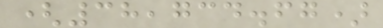(38,734.67)
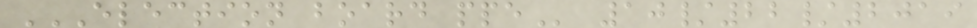ELECTION BOARD PPE 10/22/2019
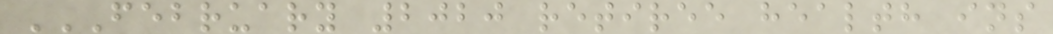FEBRUARY 2020 RETIREE HEALTH INS
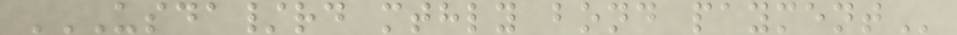USDA/RD MTHLY BOND PAYMENT
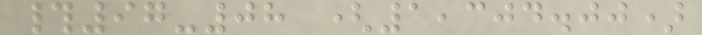#97-08 (1,304.00)
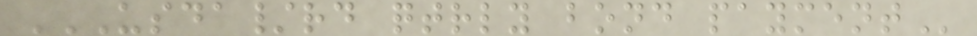USDA/RD QTRLY BOND PAYMENT
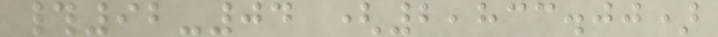#92-04 (2,833.00)
